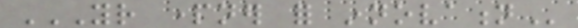YOUR PARTNER FOR INNOVATION
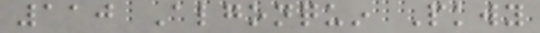110 Algonquin Pkwy
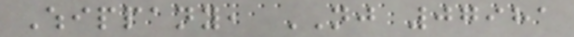Whippany, NJ 07981
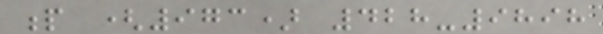p (973) 428-9898
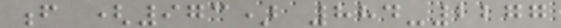f (973) 884-2277
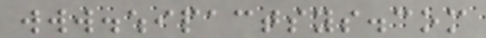www.whipactsys.com
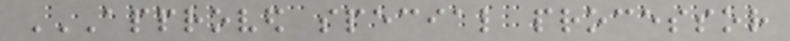APPROVED SPECIAL PROCESSOR
